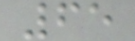65
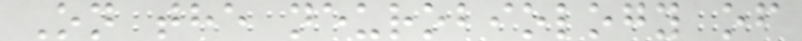On the neurobiology of
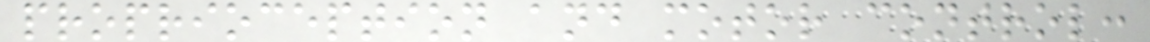proprioception and motor control:
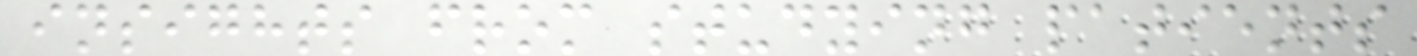insights from studying patients
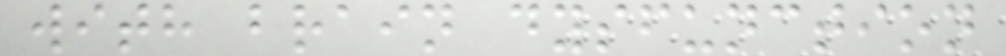with brain dysfunction
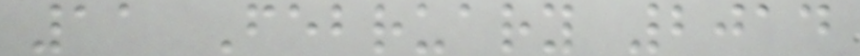11 February 2014
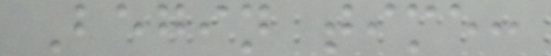Begin time:
